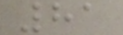81
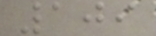109
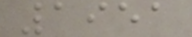1951
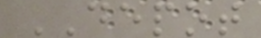DEPOT
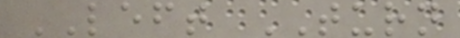LEFT TURN
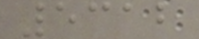5312
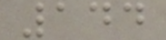144
